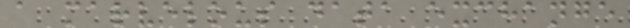a marvelous data exchange
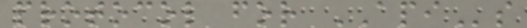protocol for APIs
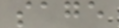sage
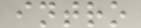intro
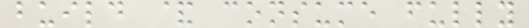build & consume fully
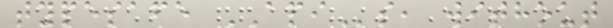typesafe APIs, without
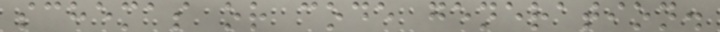schemas or code generation.
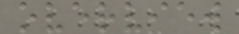overview
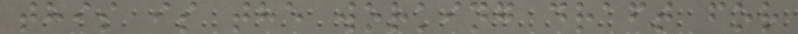this is the working draft for
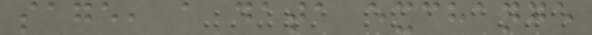sage, a data exchange
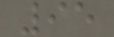95
